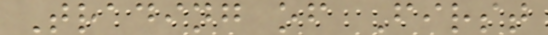Trading of First
